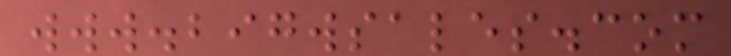www.bigwsales.com
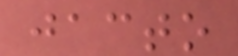jacto
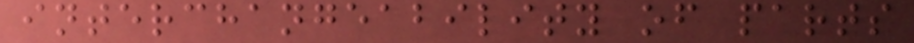interchangeability of parts
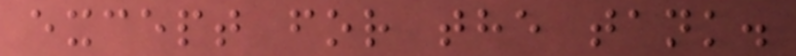except for the tank.
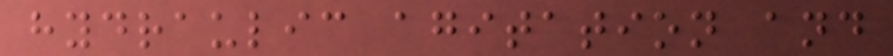hydraulic agitation and
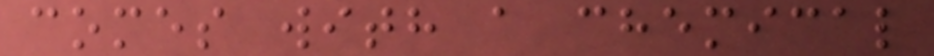comes with a chemical
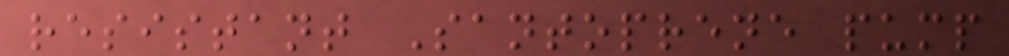resistant Santoprene pump
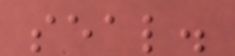seal.
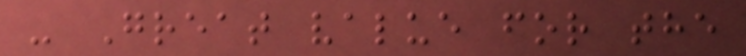- Great value for the
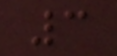3
